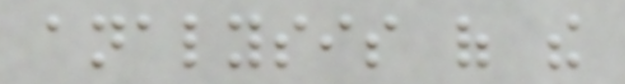analysis of the
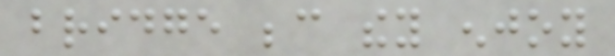bridge because they enjoy
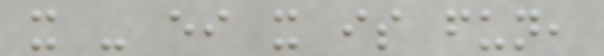it - either it is fun,
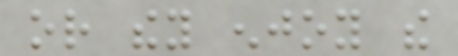or they enjoy the
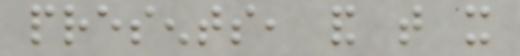presents, and that it
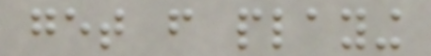get from playing
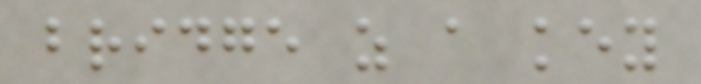bridge as a key
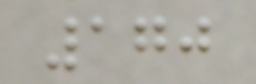170
